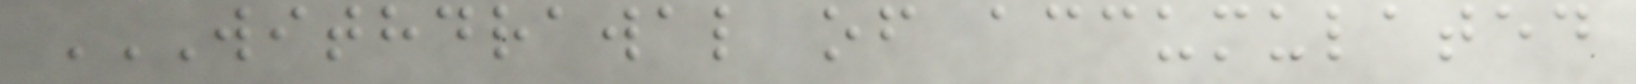WITHDRAWAL OF ACCUMULATED
